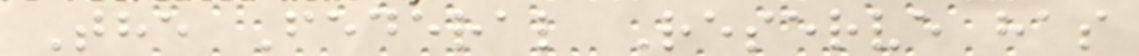The Federal Reserve has
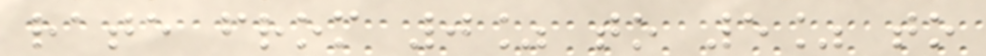rate from 0% to 5% to
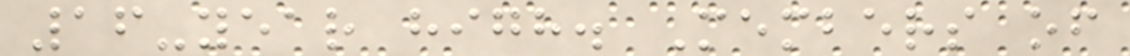16-year high. Members of
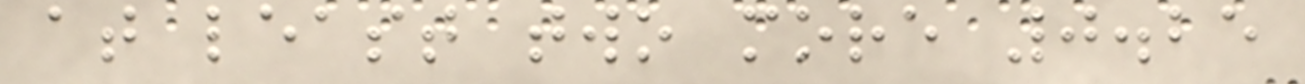at least two more 0.25
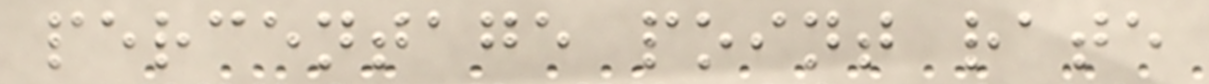percentage point rate
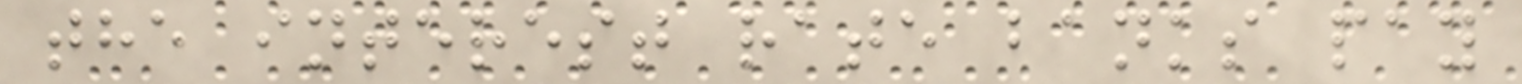the interest rate banks pay
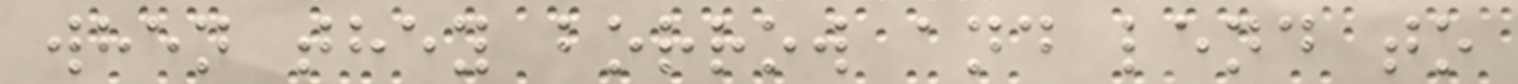when they borrow and lend to
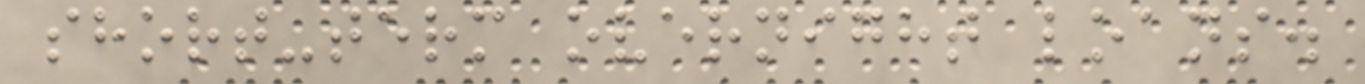short-term overnight loans.
